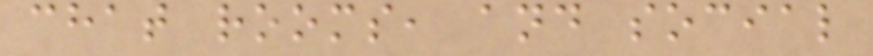chat rooms, and social
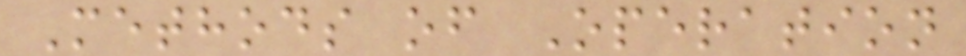Methods of Operation
